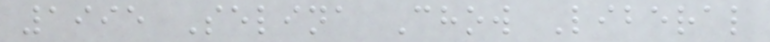1995 Selina Chow Liberal
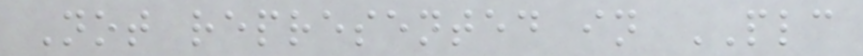Not represented in PLC
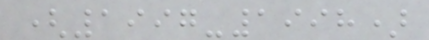(1997-1998)
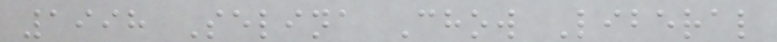1998 Selina Chow Liberal
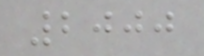2000
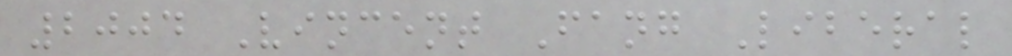2004 Vincent Fang Liberal
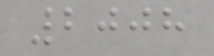2008
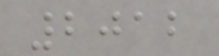2012
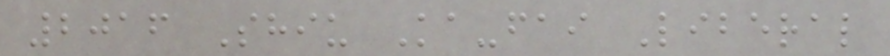2016 Shiu Ka-fai Liberal
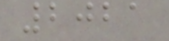2021
